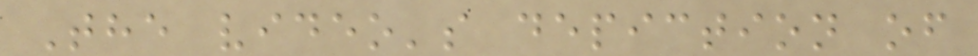The video's depiction of
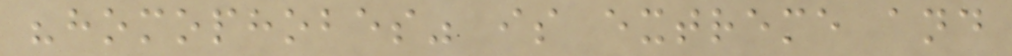"homophobes" is extreme and
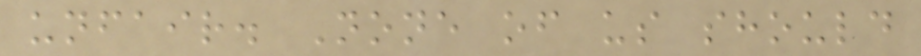unfair. None of us should
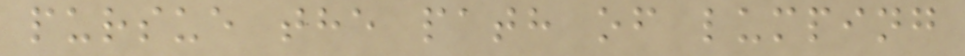pursue the path of lumping
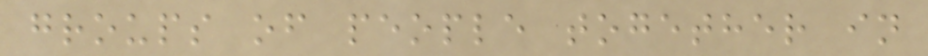groups of people together in
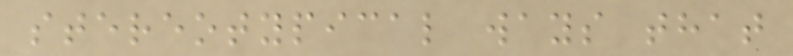stereotypical ways that
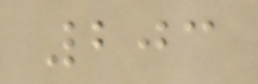203
